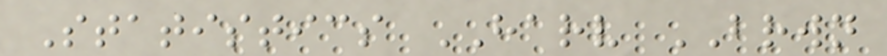Statistics HARV BRWN
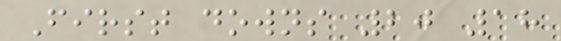First downs 20 18
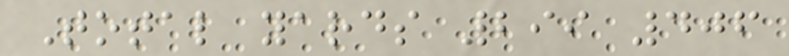Total yards 299 406
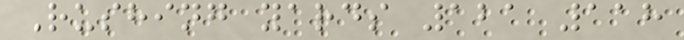Rushing yards 121 118
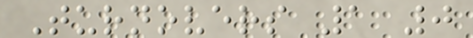Turnovers 1 0
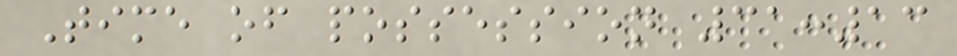Time of possession 31:13
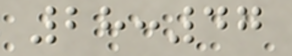28:47
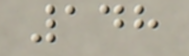148
